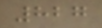827
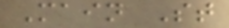Main St
